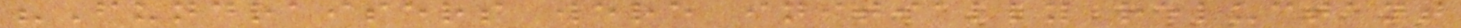"Fundraisers were initially reluctant
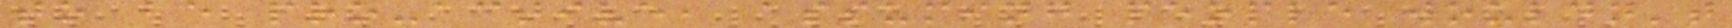to be pro-active, assuming people wouldn't
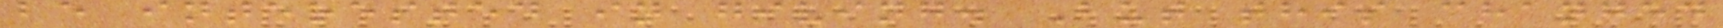be interested in giving. But this changed
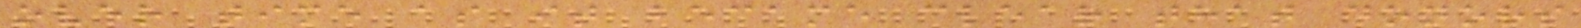over time as it became clear that donors
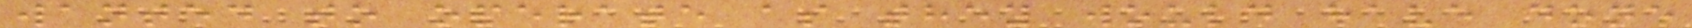wanted to operate as they would have done
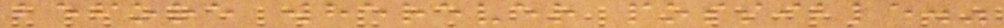before wherever possible."
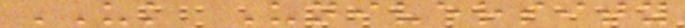UK University
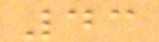43
